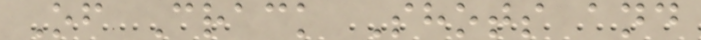Of Crack Shots and
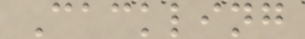Cackling
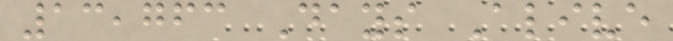13,763 Days Alive
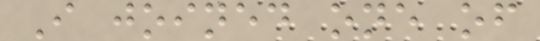I joined one of
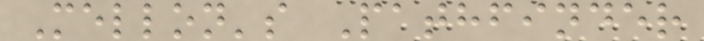Mellon's Pathfinder
